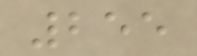255
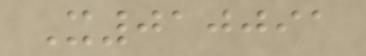X010091
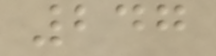247
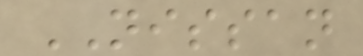NISSAN
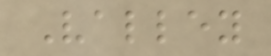Valley
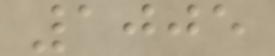1005
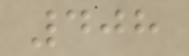408
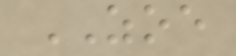ZOE
